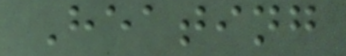Heating
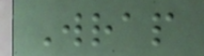Wrap
